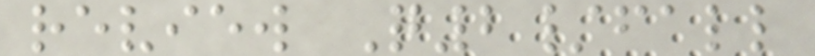review Q2/fall
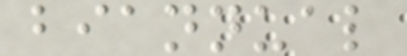biannual
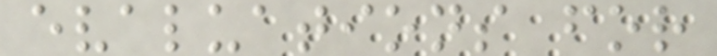evaluations for
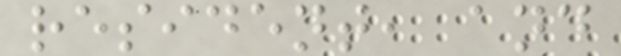resident, and
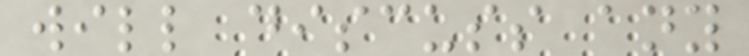will discuss any
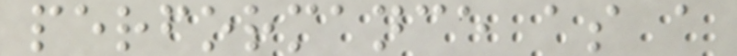performance as a
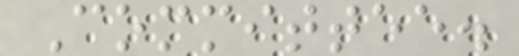Committee.
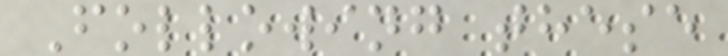Following these
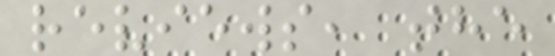reviews, the
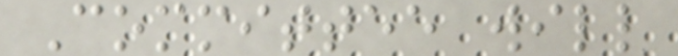Committee will
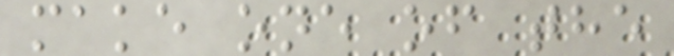make one of the
